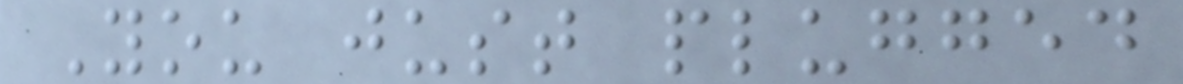You just plugged
